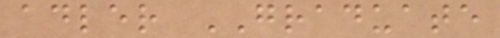adler GRADUATE
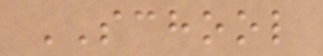SCHOOL
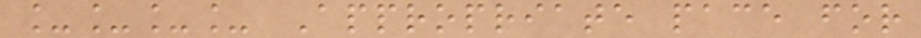____ Appropriate pace for
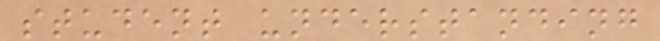student understanding
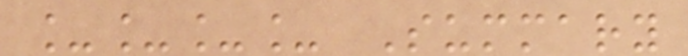____ Summary
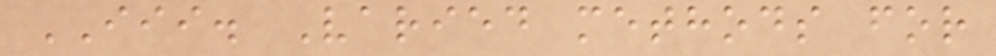III. Varied methods for
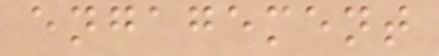engagement
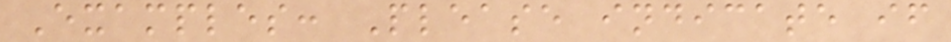Examples: Please indicate if
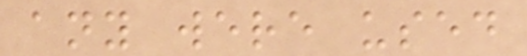any were used
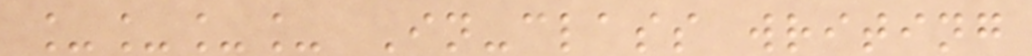____ In-class writing
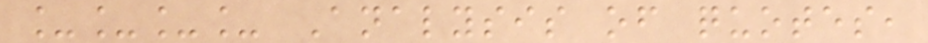____ Analysis of quotes,
